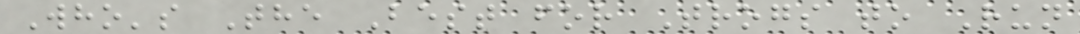Who's The Best for Trogs to Run
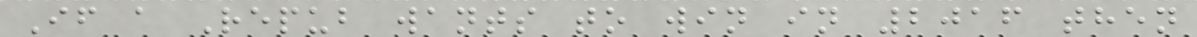If a Repub wants to win in 2016 then
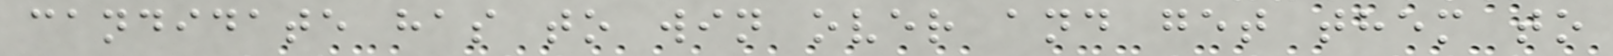candidate has to win over and get them to
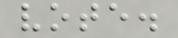vote.
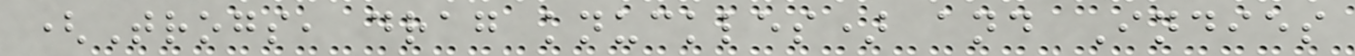(Trogs, drag knuckles) and Indies
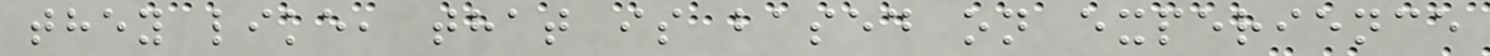they like, that is based on experience
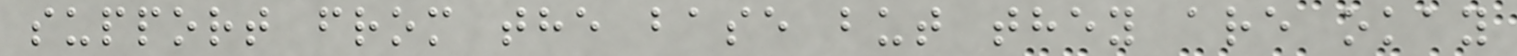support from the base but they are okay
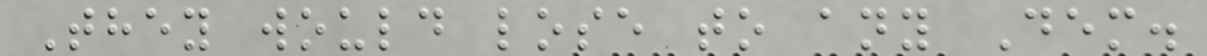They would lose to any Dem.
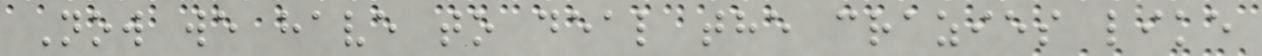Now we have to deal the crazies like
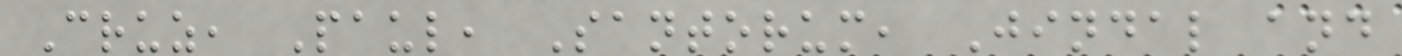Cruz, Paul, Santorum, Jindal and
